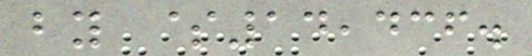by $14,436.
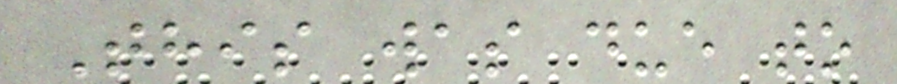This was due to
